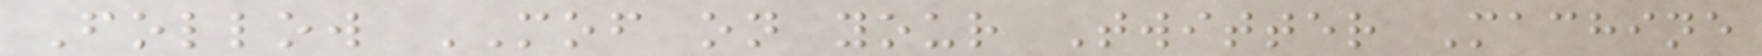Follow MOF on your Twitter Machine
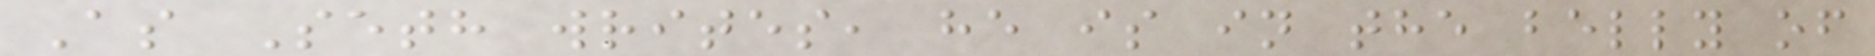As Seth writes, he is in the belly of
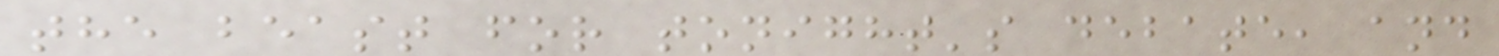the beast for tonight's debate, and
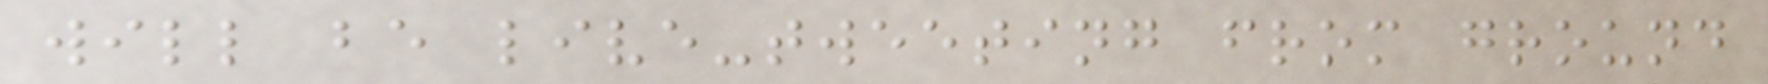will be live-tweeting from ground
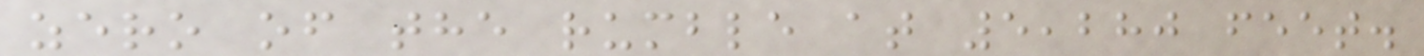zero of the rumble at 5,280 feet.
